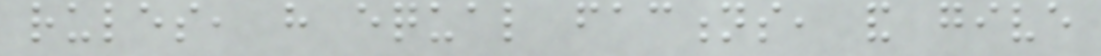rules, have equal factions, and give
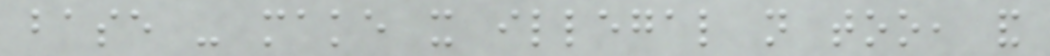base - make it illegal not too, and
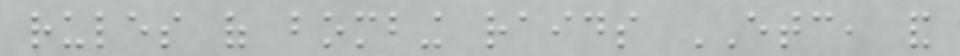rules of bombing raids ETC, and
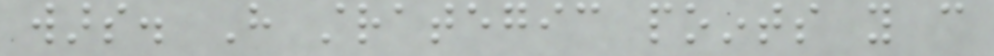wars. Have strategic points you can
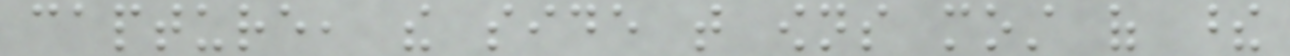capture, the side that owns most of these
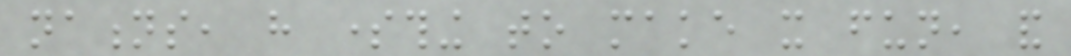nations, have something to make it fun, and
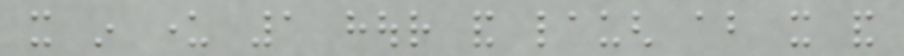it in under 1 hour and laugh about it and
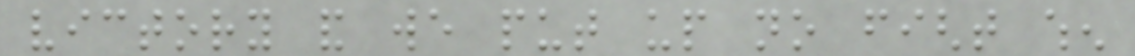victory and we put up no fight when
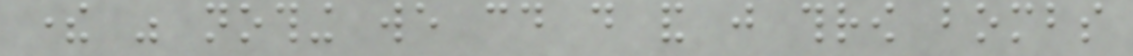there was nothing we could do and just throw bombs
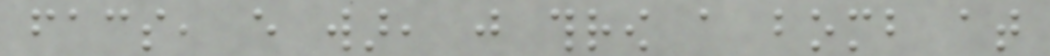facs, every war, just throw a bomb at
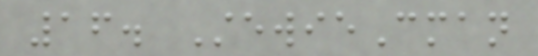16. StewieCman
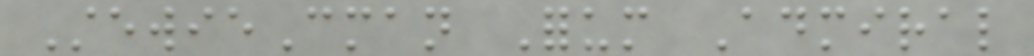StewieCman Forum Admiral
